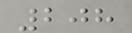208
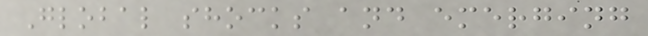Global shocks and emerging
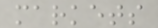markets
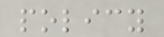policy
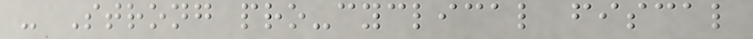- Strong pro-cyclical fiscal
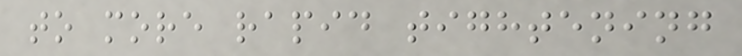to more rapid tightening
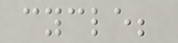cycle;
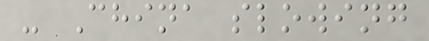- China slowing
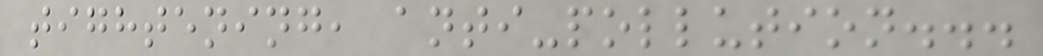tightening, anti-pollution...
